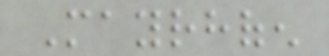Mayrhofen
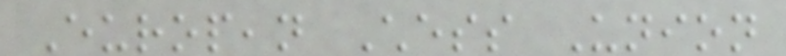European Chess Union
